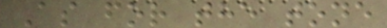As for the tone
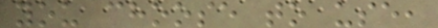you choose to use,
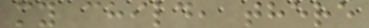my child, there
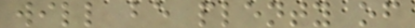will be plenty of
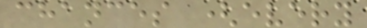chances (every
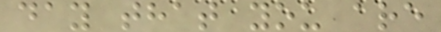day that you are
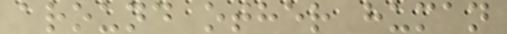around other human
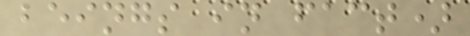beings in fact)
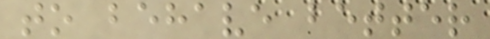to behave better
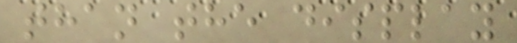than the display
